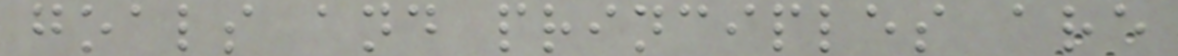goals and principles are
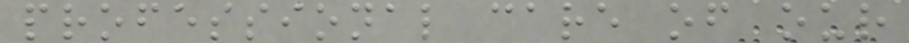professional care of our
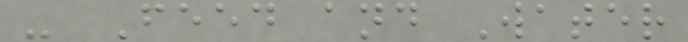- Feed and Water
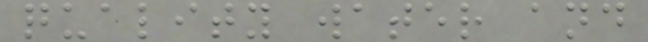quality water and
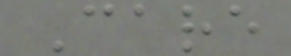Care
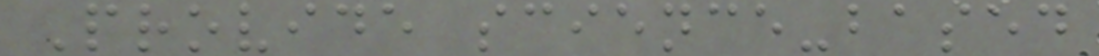Provide science-based
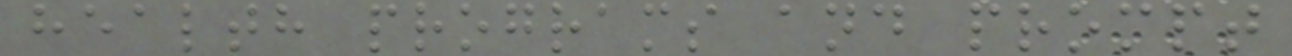health programs and prompt
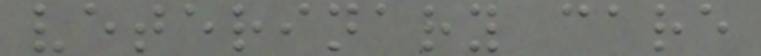veterinary care
